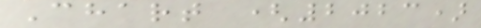Chart (2023)
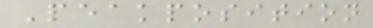Peakposition
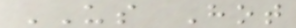US Hot
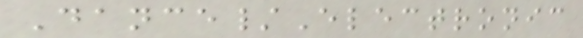Dance/Electronic
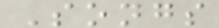Songs
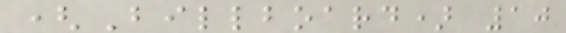(Billboard) 10
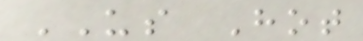US Hot
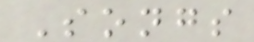Songs
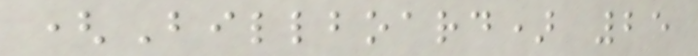(Billboard) 25
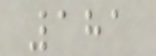181
